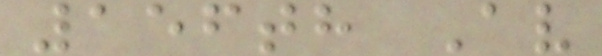156th Av
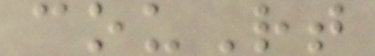couRt
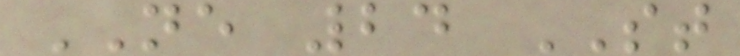NE 24 ST
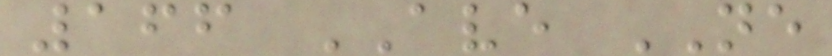166 AVE NE
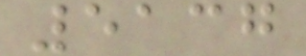5137
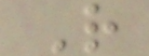R
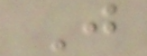J
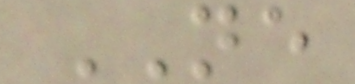NE
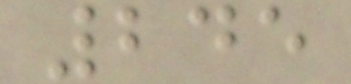245
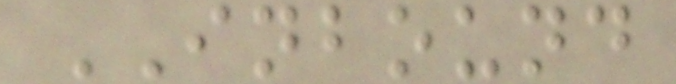INBOUND
